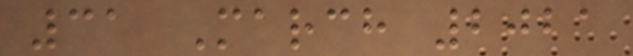31 March 2021
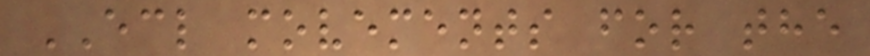ECL movements for the
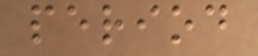period
